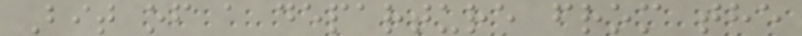Bit of a departure from the
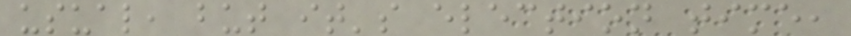usual, but it's election time,
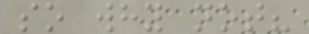so why not?
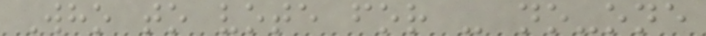Who to vote for - no-one
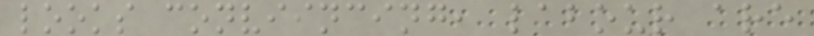looks conviincing, labour are
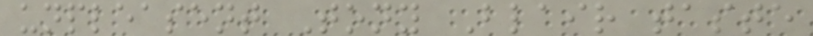unpleasent Tony Blair taste
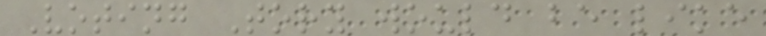Voting Tory would be like
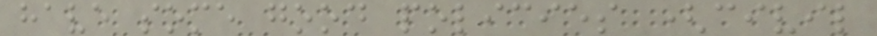have some good policies (civil
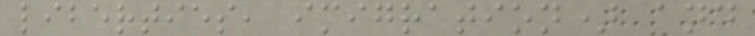liberties, imigration) and
